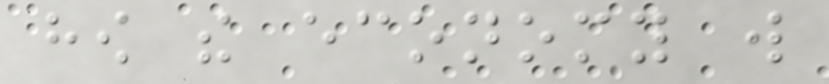how the economy will
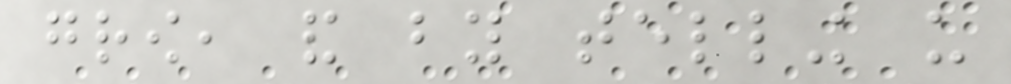grow, and by telling us
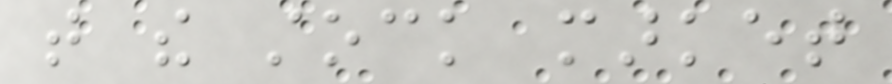that the stock market
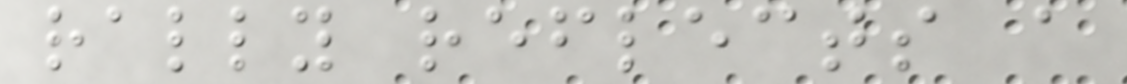rally reflects a
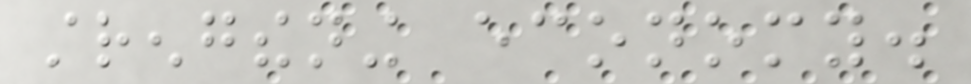strengthening economy.
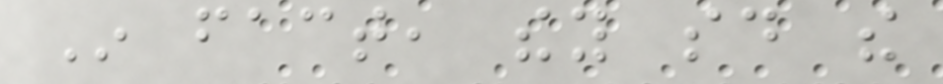In fact, they said the
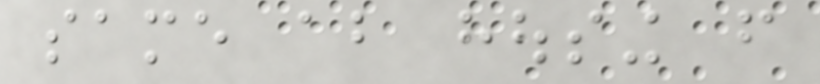same about housing from
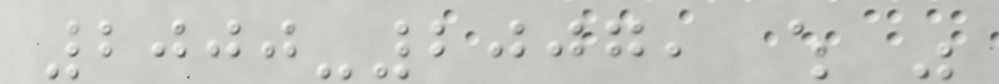2000-2007, which was
